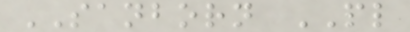SANBORN PL
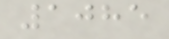1085
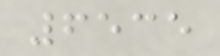6535
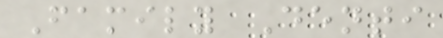Family Denti
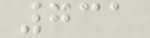731
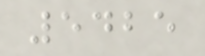5425
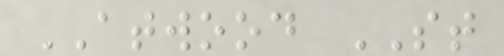ATWOOD ST
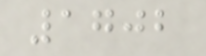1702
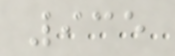935
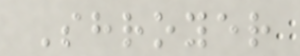Shroyer
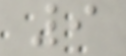9
